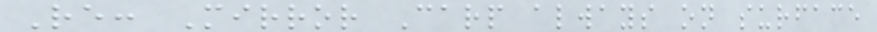Re: Mirror Carp always on surface
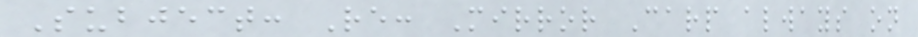Subject: Re: Mirror Carp always on
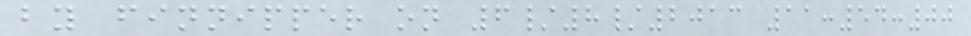by finnipper on 6/8/2013 11:54:00
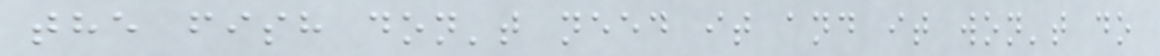the fish don't need it and it won't do
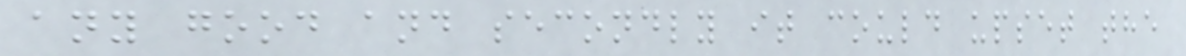any good and secondly it could upset the
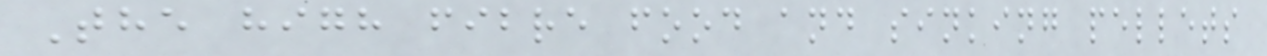The high fibre food and sinking pellets
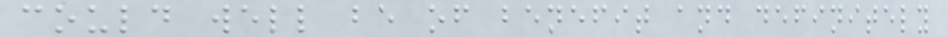could well be of benefit and definitely
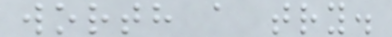worth a try.
